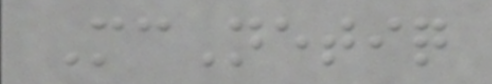McNetiq
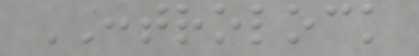CONTROLOCK
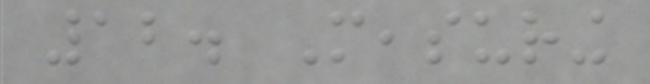12. Measuring
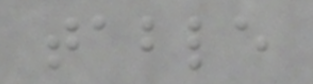table
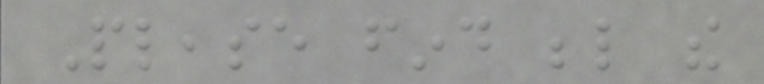Please find below the
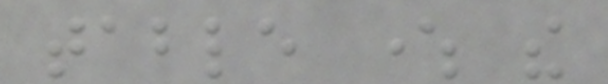table where the
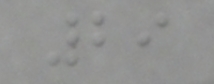29
